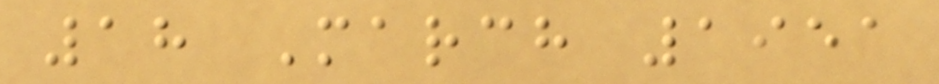18 March 1951
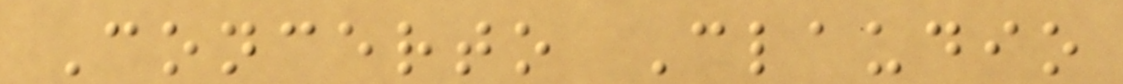Concerto Claudio
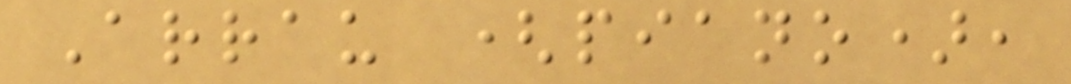Arrau (piano),
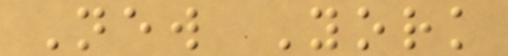New York
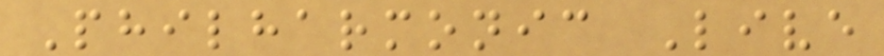Philharmonic Live
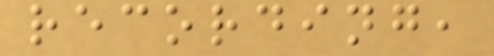recording,
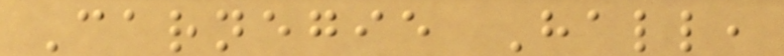Carnegie Hall,
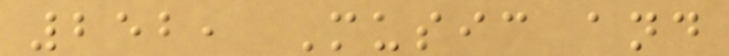252, Music and
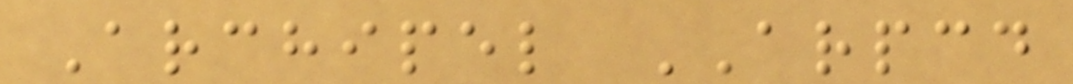Archipel ARPCD
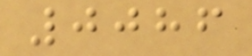0086
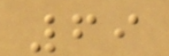69
